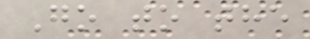Go to the
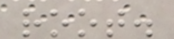root.
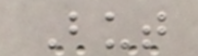But
